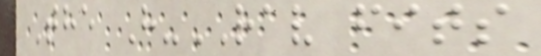The H-RAV fits
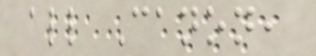all Canon,
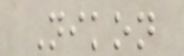Nikon
